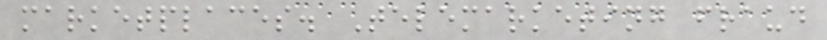marketplaces. Telemarketing fraud
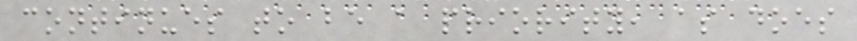continues to be a priority, as does
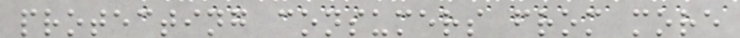protecting consumers from more
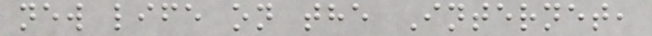new life on the Internet,
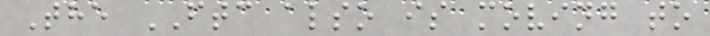The FTC also is moving to
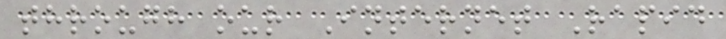through our Internet Rapid
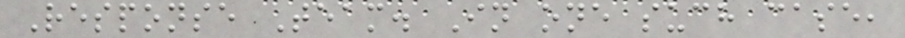Response Team. In one such case,
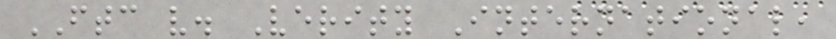FTC v. Verity International,
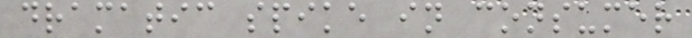dramatic spike in consumer
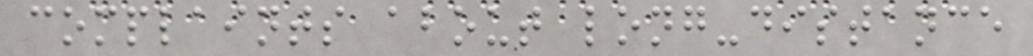complaints about long-distance
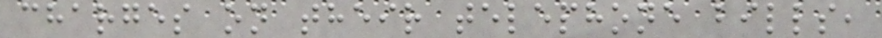charges on their telephone bills,
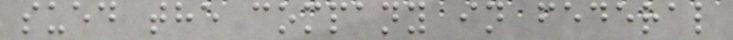sued the company in federal
